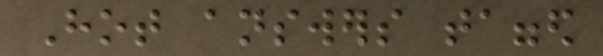Hot answers tagged
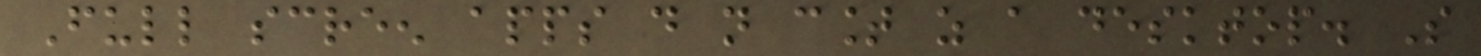Full screen apps do not count as a desktop. So
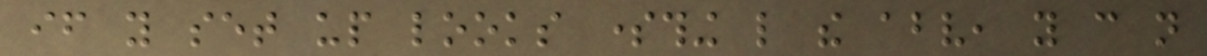if you set up looks something like the above, you can not
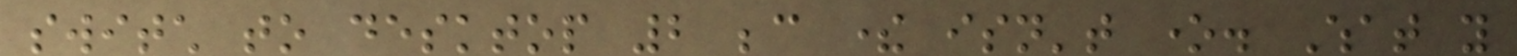switch to desktop 2 because there isn't one. What you
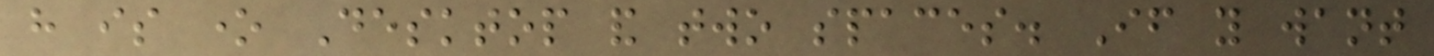have is one Desktop and two spaces. If you want
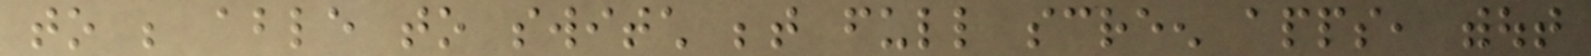to be able to switch between full screen apps, without
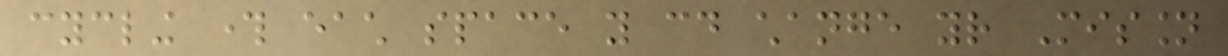cycling through each space you could change your Mission
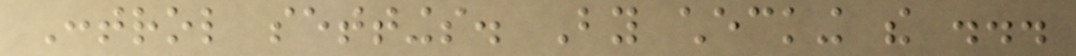Control settings. By checking the ...
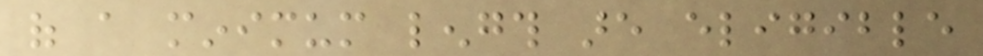of a minimum length are eligible
